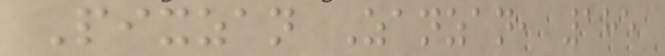Pixzan Zanzan, 185
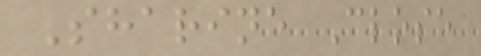Sharine Close
